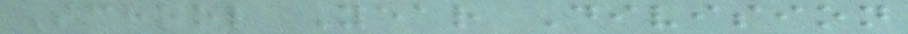School Year Division
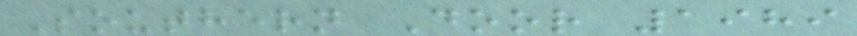Southern Door 1989
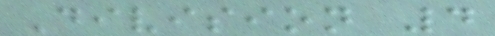Division 4
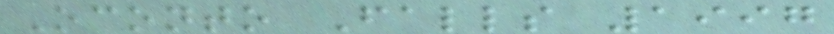Oconto Falls 1997
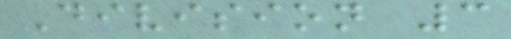Division 3
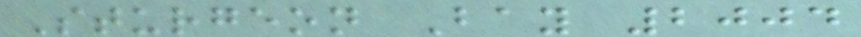Sturgeon Bay 2004
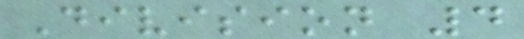Division 4
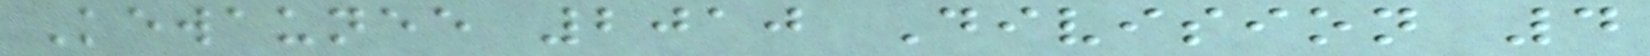Kewaunee 2010 Division 4
